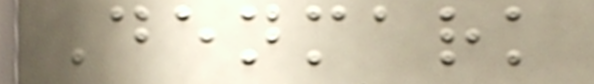Denmark
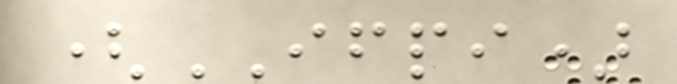(IFPI)
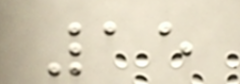15
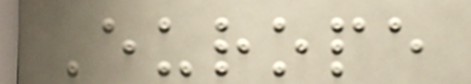Europe
